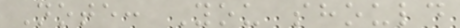Note: You should
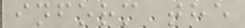inform the
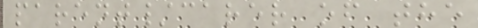parent/carer of the
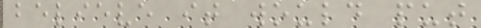believe it would put
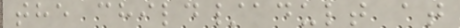the child/adult at
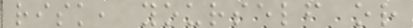risk, yourself or
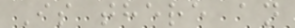Is there an
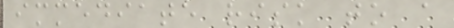immediate risk to a
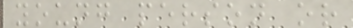young person or
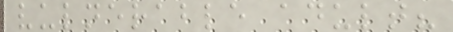vulnerable adult?
